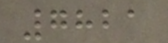7821
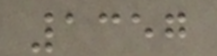1357
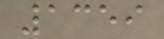1359
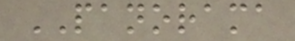PANORAMA
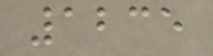1235
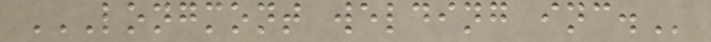LONGMONT WELDING INC.
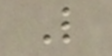L
